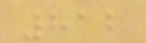812
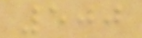500
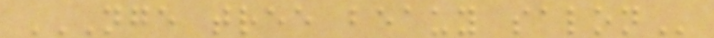NGE TREE BEAUY SALON
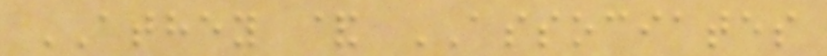ATHEY & ASSOCIATES
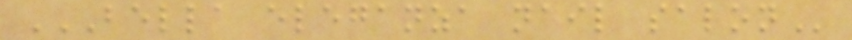BELLA ELEGANZA NAIL SALON
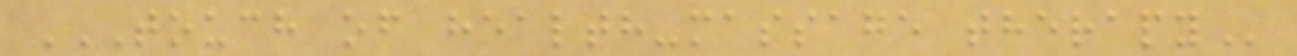TOUCH OF HEALTH-MASSAGE THERAPY
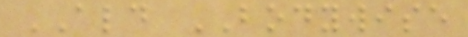ALD BODYWISE
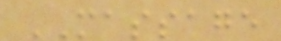MASSAGE
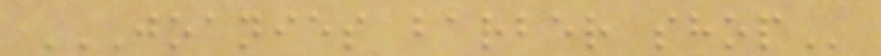JOANIES BARBER SHOP
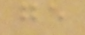ge
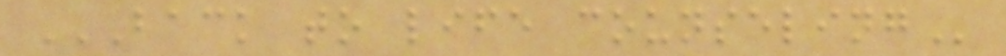BACK TO LIFE COUNSELING
